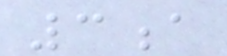3a
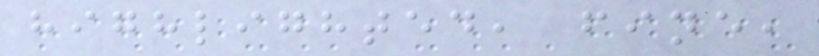highlighted, fine,
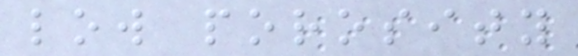low porosity
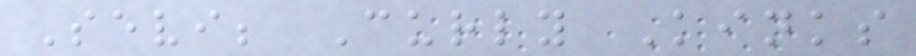Sevi; Curly Kinks
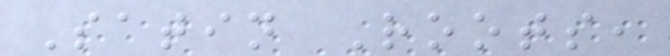Satin Roots,
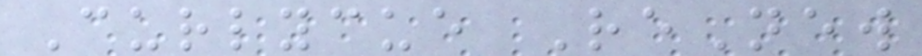Curlycue ReNew
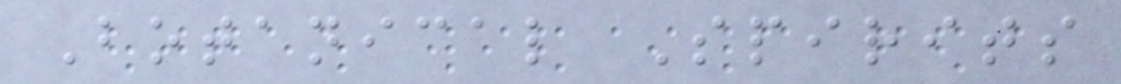Botanical Spirits
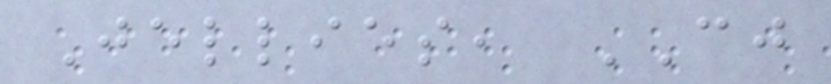Jellies, CJ
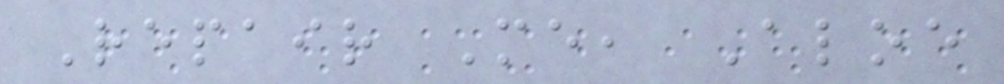Repair Me, Aloe
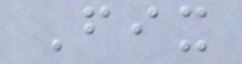Fix
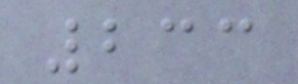233
